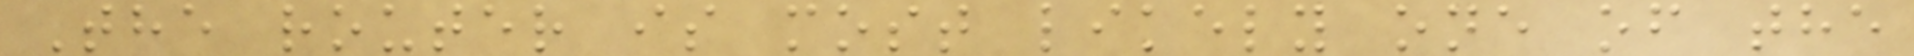The router is most likely one of the
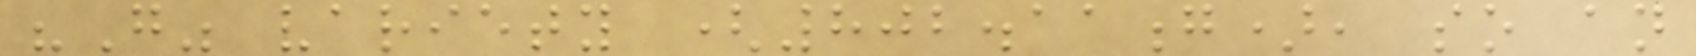"G" variety (802.11g), so an
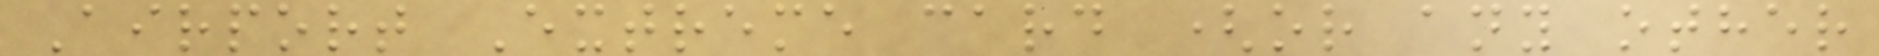Airport Extreme card (or any other
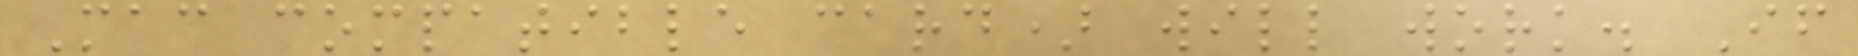Mac compatible card) will work. If
